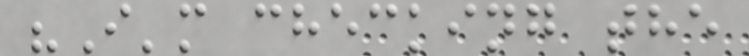"I'm checking the
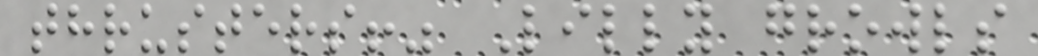thrusters!" Lilly growls
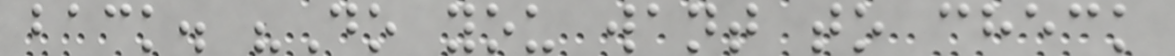back. "Do you want to check
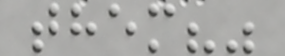them?"
